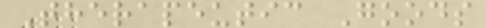Therapeutic Goods
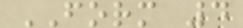FORM 4
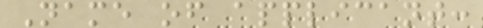Name of applicant:
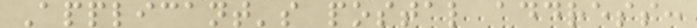Applicant's postal address:
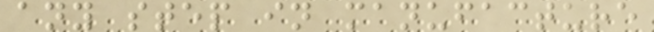any step in manufacture
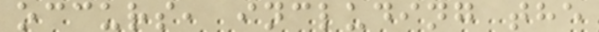occurs, including the
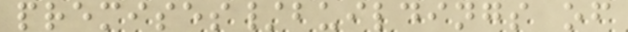premises/buildings of
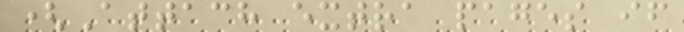(Attach extra pages if
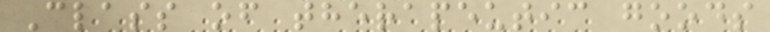Class of therapeutic goods
